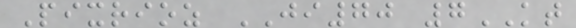Pixrioz JI70 7KT
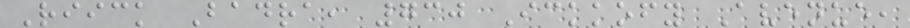Riick Badra, 730 Ickkofy Avenue,
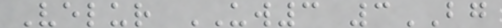Velur UW3 3BG
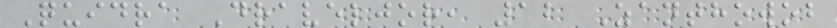Quidra Draveljor, 12 Zanthowob
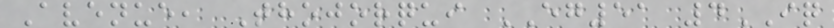Avenue, Thojorqui EG51 4IQ
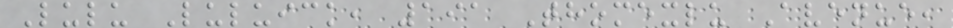Lulu Luluick, 191 Thomexlu Avenue,
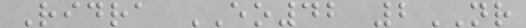Ridra EO42 2NR
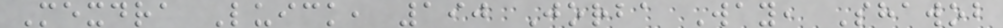Mexdra Luick, 190 Jorba Way, Shawob
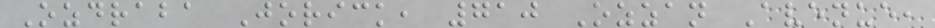Ozdraba Jorick, 710 Ozzan Avenue,
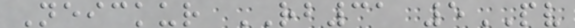Neickur RB31 5PV
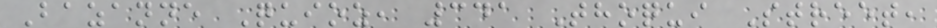Bazanne Quioz, 341 Thoqui Street,
